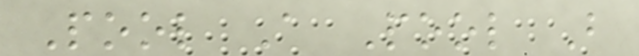Pool A Pool B
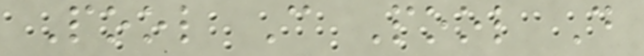Pool C Pool D
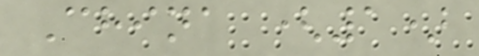China (1)
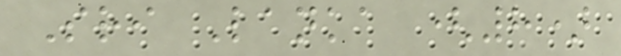Sri Lanka (8)
